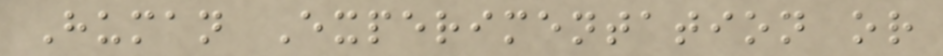Human Experimentation or
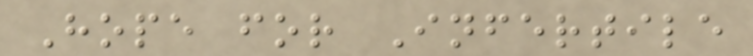Hope for Infertile
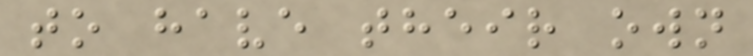to have their own
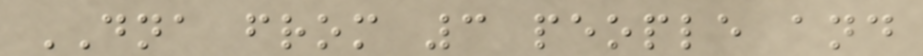DNA from 3 people and
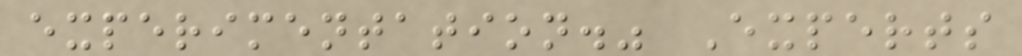experimentation." Experts
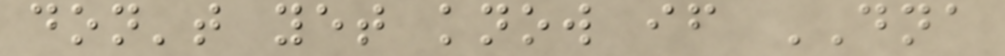don't yet know if DNA
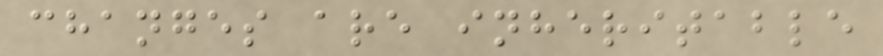changes are inheritable
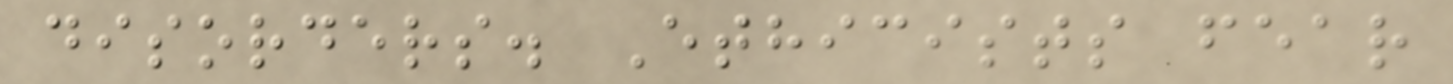disorders. Ethicists fear
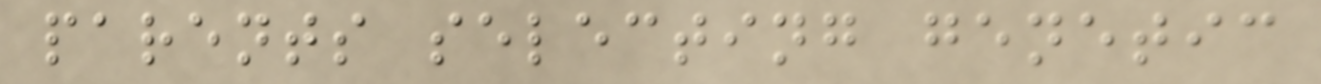parents selecting genetic
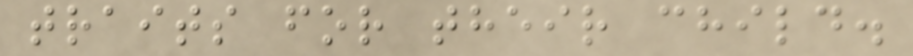traits for their child.
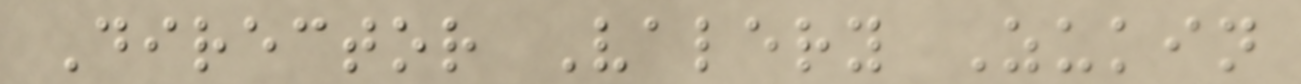Director Valery Zukin
